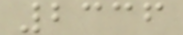2336
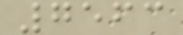7563
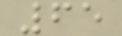65
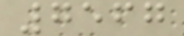7567
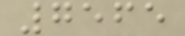7565
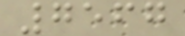7567
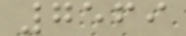7569
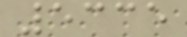5335
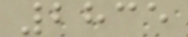2835
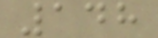148
